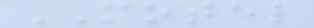MOTEL
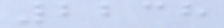2238
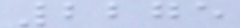2275
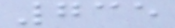735
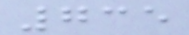735
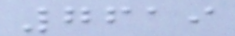7619
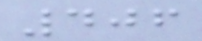406
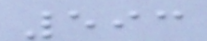593
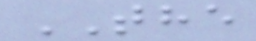THE
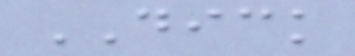DICK
